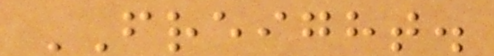FREIGHT.
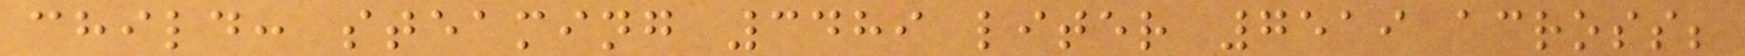child: steaming 3489 liter 7519 across;
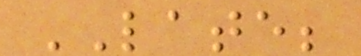LATE;
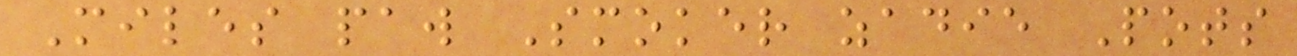Miles paw Smoker zadie Pots
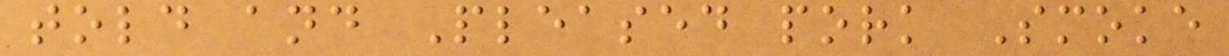told and Pleased pork Smoke
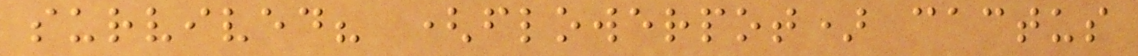survived? (flowerpot) cactus
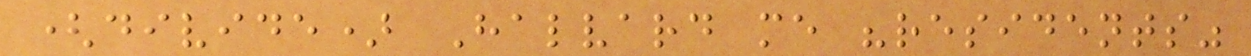(divide) Halvard me "residents"
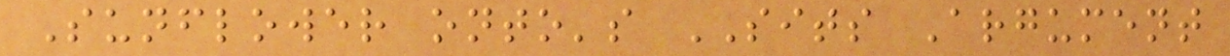Sunflower onto's SITS Argument
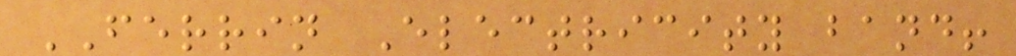FERRIN Electricity band!
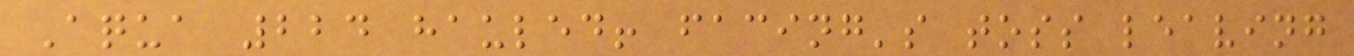Aqua 224 hauled! facing's toss leaving
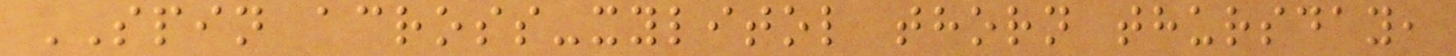SPIN across-xylitol thorn thursday,
